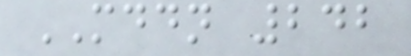MDDN 242
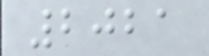2021
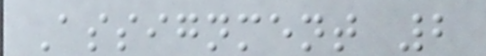Assignment 2
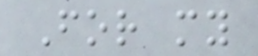For my
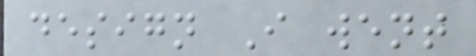design I went
